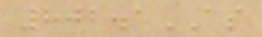802.1AS
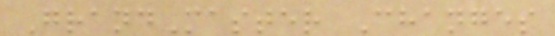GrandMaster Changes
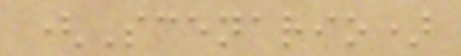(Scenario)
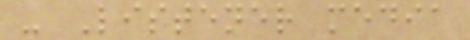- Listener media
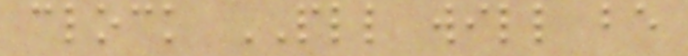clock PLL will be
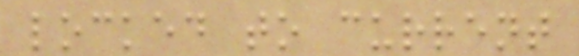locked to current
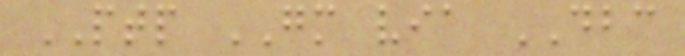PTP GM via DBC
